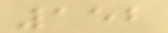152
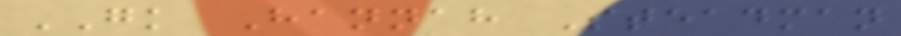GK Hannah Steadman
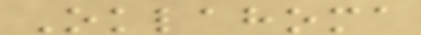Oklahoma
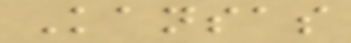Kansas
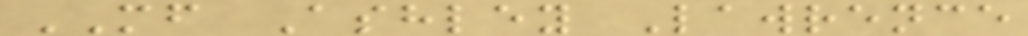MF Ashley Lawrence
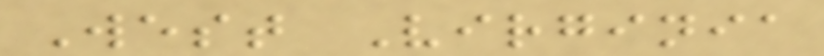West Virginia
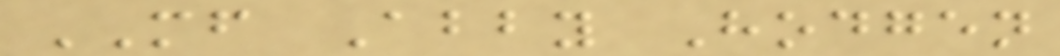MF Abby Hodgen
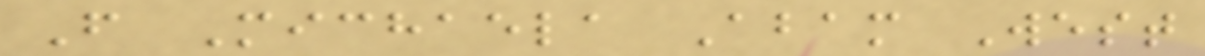F Michaela Abam West
